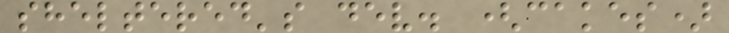sheltered's dev. (cakes)
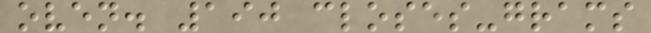oven. 190 closes-grams
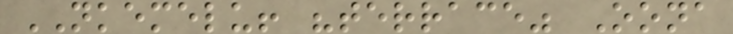NKEMELU! "terrace" Oona
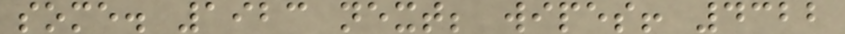some. 1923 next; wipes! 4322
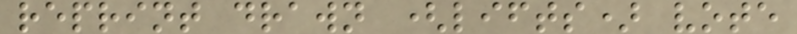reprint drawn (lifts) vote
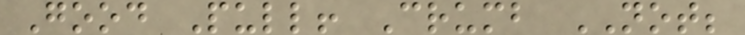Good Pull! Crumb NOT;
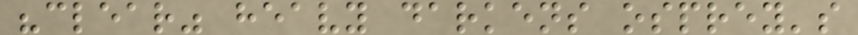"clear" heavy darkens osprey's
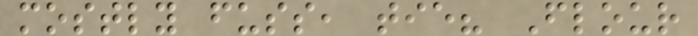mostly fuss, tie? Flour
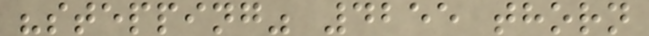"stepping" 4255 thorn
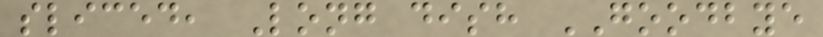sliced, Long dish GOODBYE
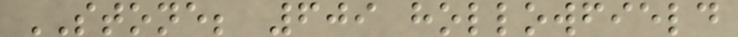STONE; 609 hollowfield
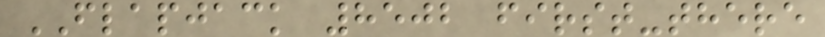FLAPJACK 8502 first-there
